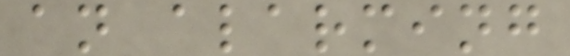an alarming
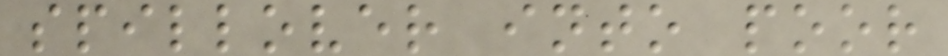spillover into poor
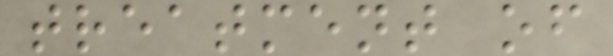treatment of
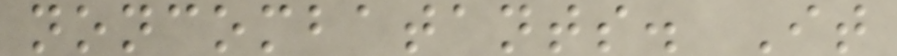noncombatants. It
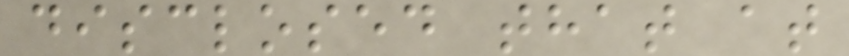disclosed that at
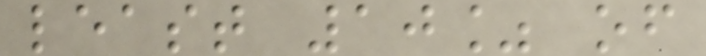least 10% of
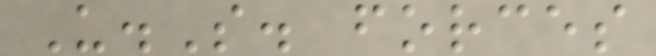U.S. forces
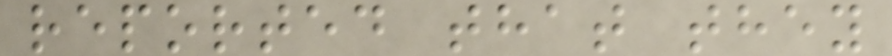reported that they
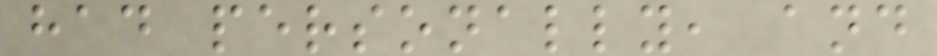had personally, and
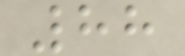88
